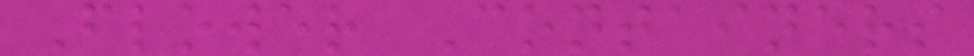Flower Containers
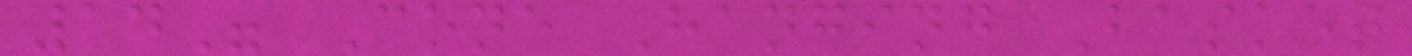14" Cone Hanging Basket
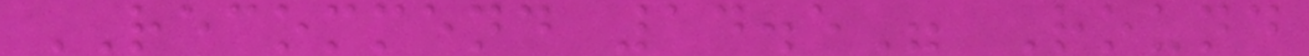RECOMMEND 14.5" Round
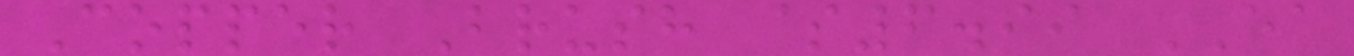Copper Brush $6.99 EA
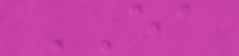EA
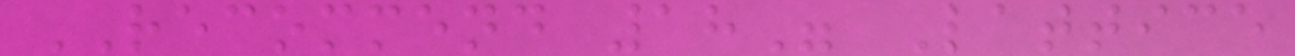RECOMMEND 18" Lattice
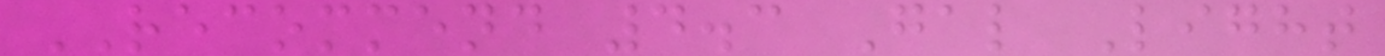RECOMMEND 4.3 Gal Light
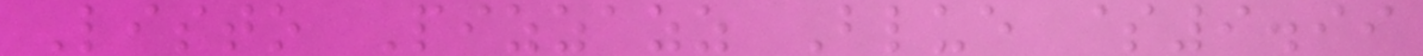Listo Pizzazz Blue $9.99
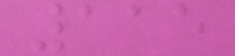115
